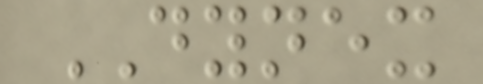DYNEX
